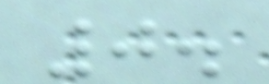0.
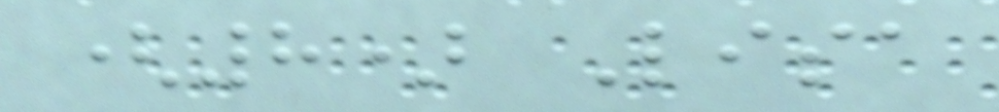(8) Lisa
